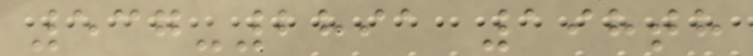537-2891 198th
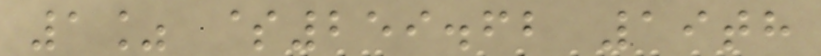1% $259.62 19th
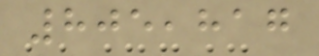805,817
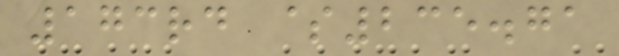173rd $235.71
